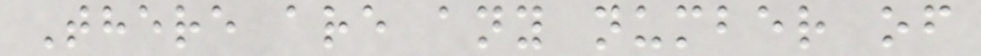There are any number of
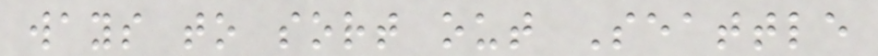ways to sort out Seattle
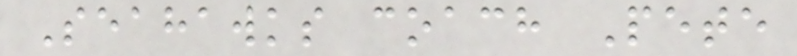Seahawks coach Pete
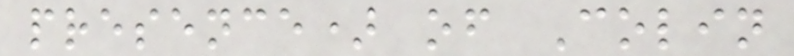presence) of Colin
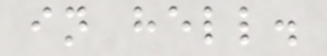in hell.
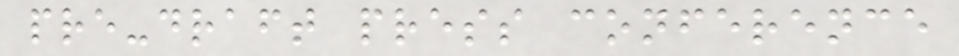pre-draft press conference
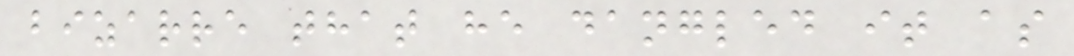bizarre that he dangled it as
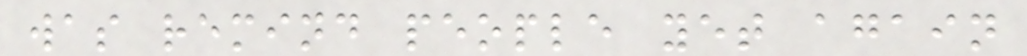was remind people yet again
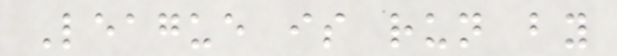League is run by
